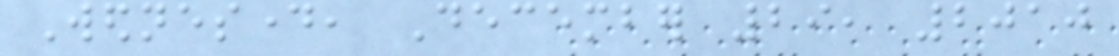Wednesday, December 29, 2010
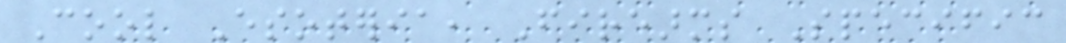Cool Esoteria, Firearms Specific
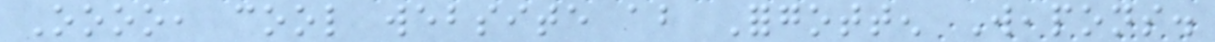Oooo, cool website about Forgotten Weapons.
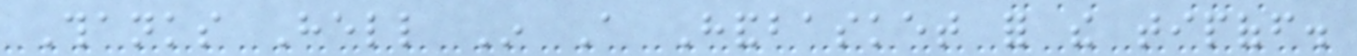Thanks Hell In A Handbasket for the tipoff.
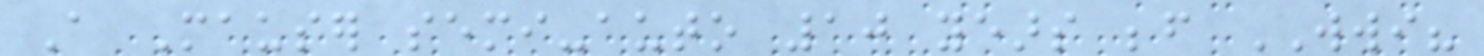A Mauser semi-auto 10 years before WWI?
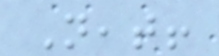Neat!
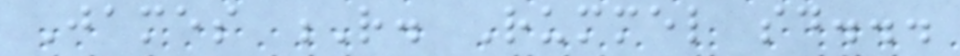James R. Rummel said...
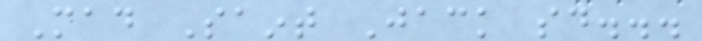Mad Saint Jack said...
